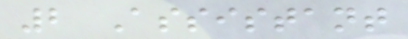2 Assistant
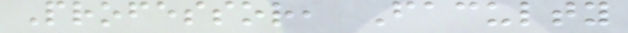Professor, Faculty
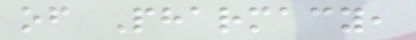of Pharmacy,
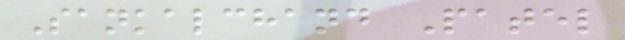Sankalchand Patel
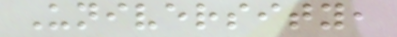University,
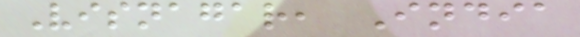Visnagar, India
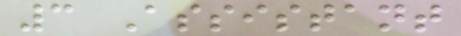3 Assistant
